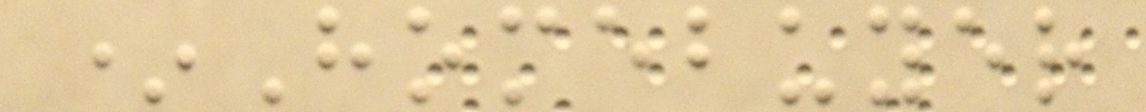*Homebuyer
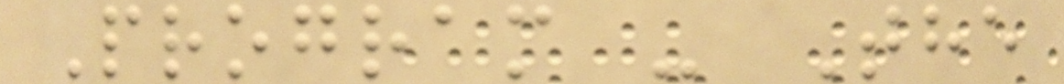Program - The
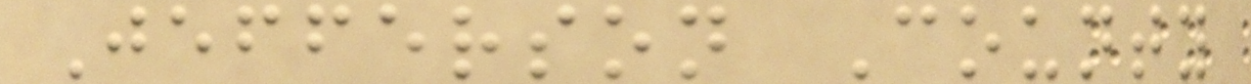Jefferson County
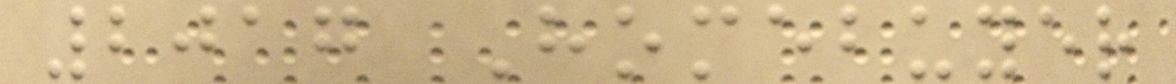2017 Homebuyer
